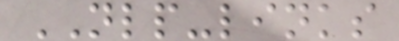NLP-links
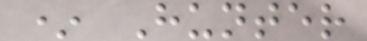* Hunter
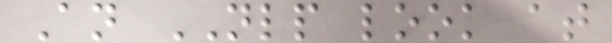An NLP look at
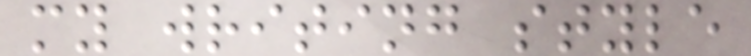my writing style
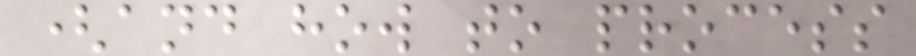(and how to process
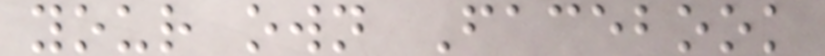your own Facebook
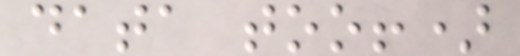data too!)
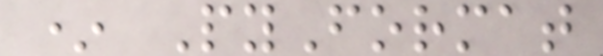* PyFormat
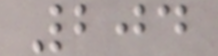204
